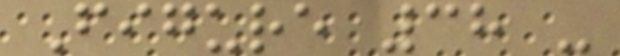Figure 38 -
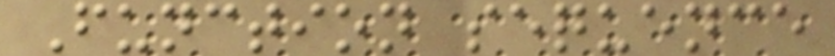Function sequence
